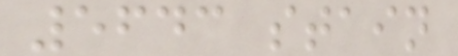5643 stain
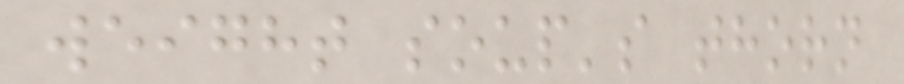weight soup's thorn
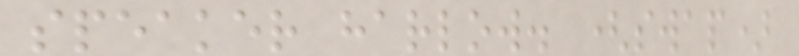speaker harlow. (swap)
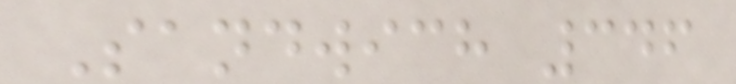Sandwich 346
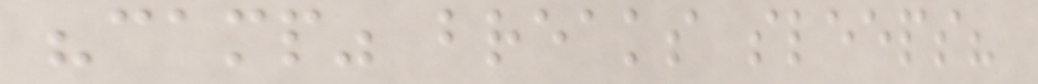"camp" breaks sleeps?
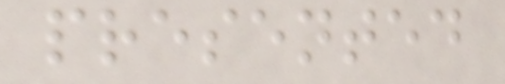presented
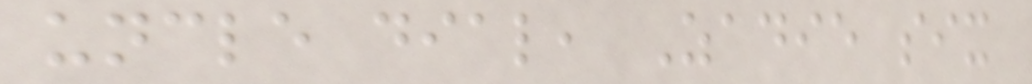uncle dial, Zadie six
